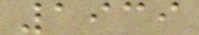1939
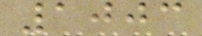1003
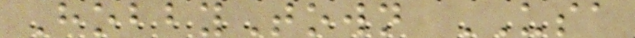HobbyTown USA
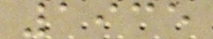1935
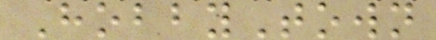HobbyTown
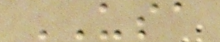USA
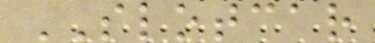SLOTCAR
